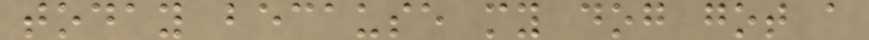today because my dog got a
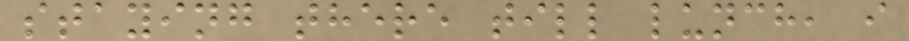staying there till lunch, i
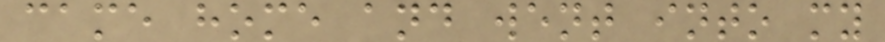came home and went into my
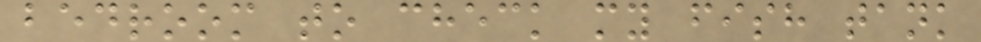bedroom to check my fish tank
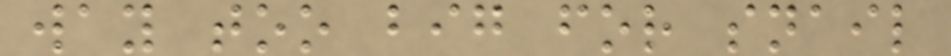way too big for snail
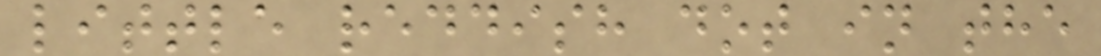little reddish dot in the
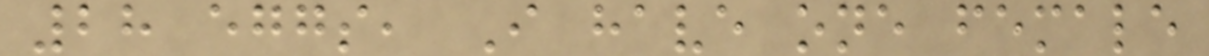28 eggs, I have one female
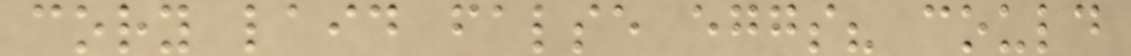cory laid false eggs? could
